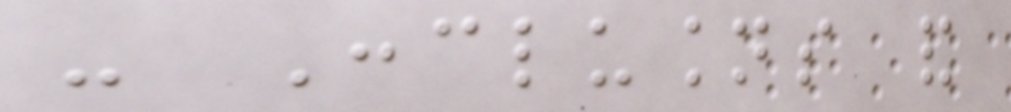- Conclusions and
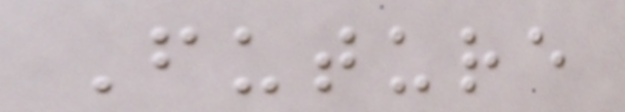Future
